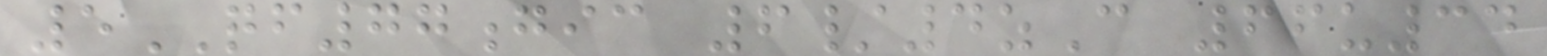5QF77gic 6/4zC 66u34
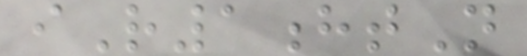iR1htN
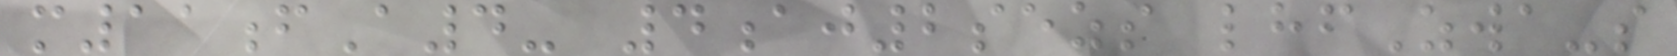m11fA4- 4aj2sezs lhfZwa-s
